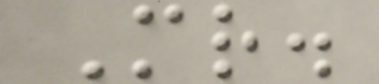Mr.
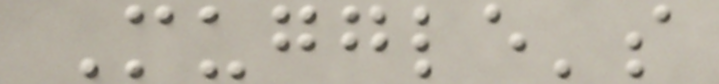Muggle's
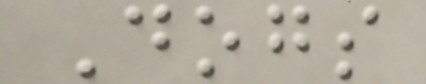Dogs
